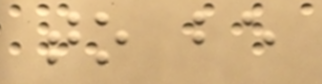to be
